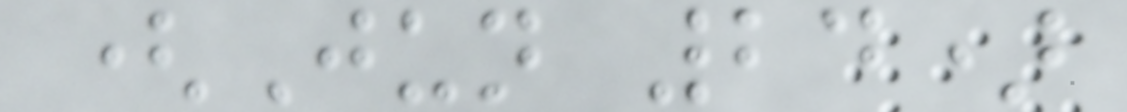(Jun 24)
